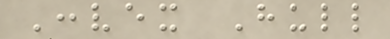Convex Hull
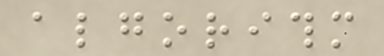algorithm
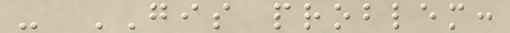- GIS problem:
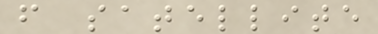from satellite
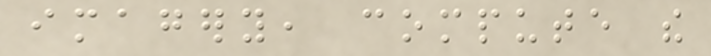imagery, compute the
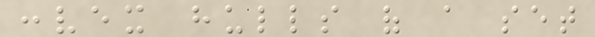convex hulls of a set
